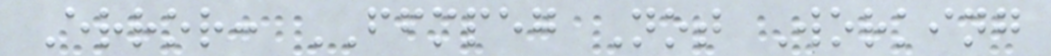Error: FFMPEG Not Working
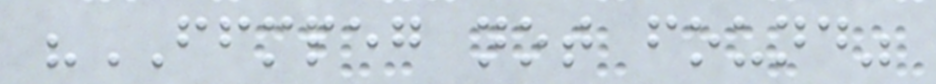"FFMPEG not found"
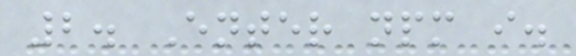2. Enter npm i.
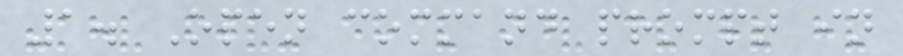1. Open command prompt in
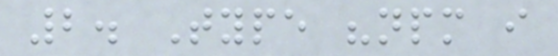2. Type "npm i
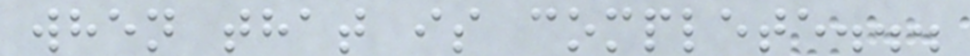when that is complete...
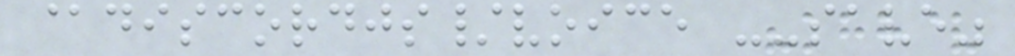@discordjs/voice --save"
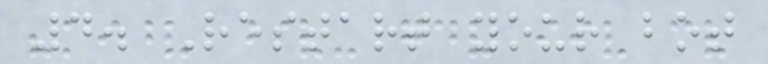4. Restart your bot
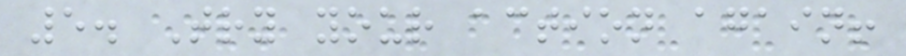5. Try your action again!
